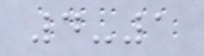4-1
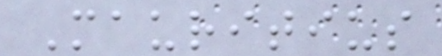Mauritius
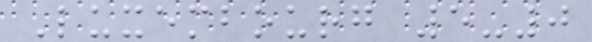Luxembourg 5-0
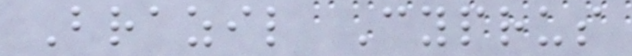Brazil Cyprus
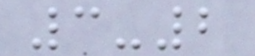3-2
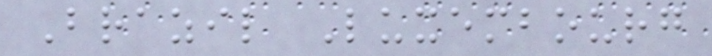Brazil Luxembourg
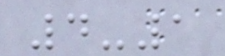4-1
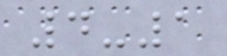4-1
